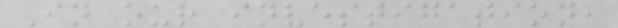In our investigation,
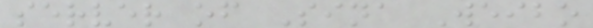server of Sina Weibo
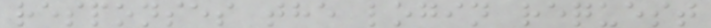responses the login request
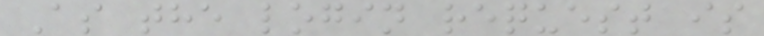As the login request is
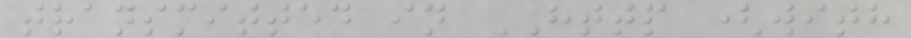transmitted in HTTP (with
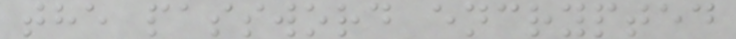the password encrypted
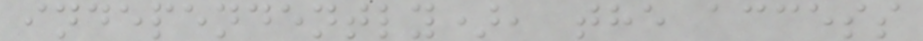independently), the access
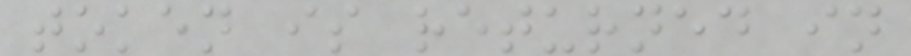token is returned in
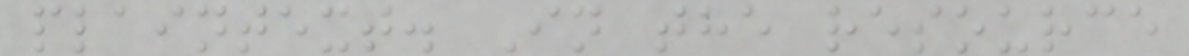plaintext. In the resource
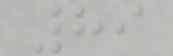89
